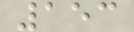153
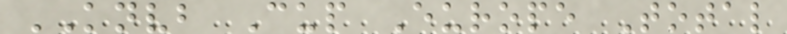KNVB Cup Europe Total
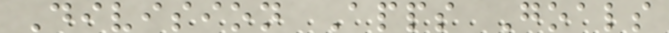Division Apps Goals
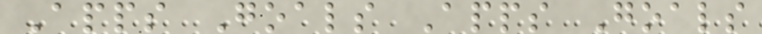Apps Goals Apps Goals
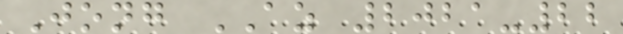Jong AZ 2021-22
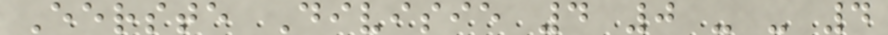Eerste Divisie 4 0 - - 4
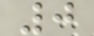0
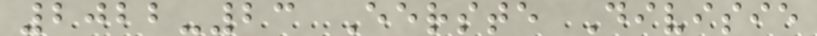2022-23 Eerste Divisie
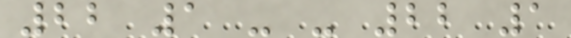22 1 - - 22 1
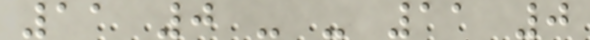11 0 - - 11 0
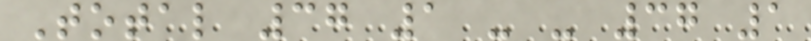Total 37 1 - - 37 1
